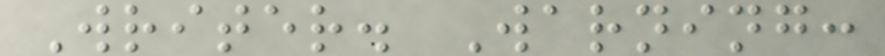Writer. Warning:
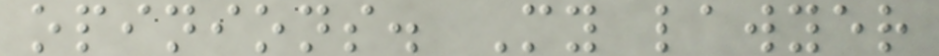opinions. My lawyer
